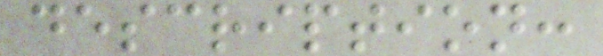description:
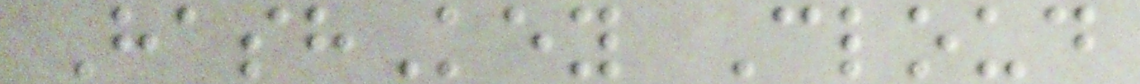HashKey Cloud
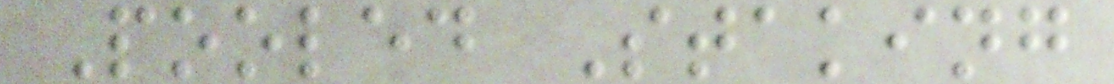Pooled Staking
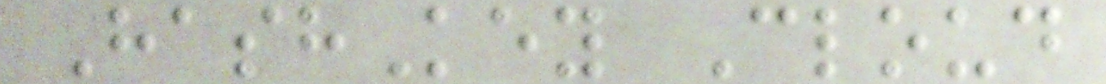HashKey Cloud
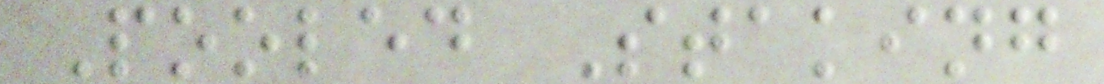Pooled Staking
